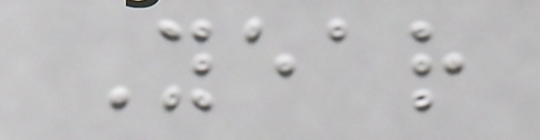Year
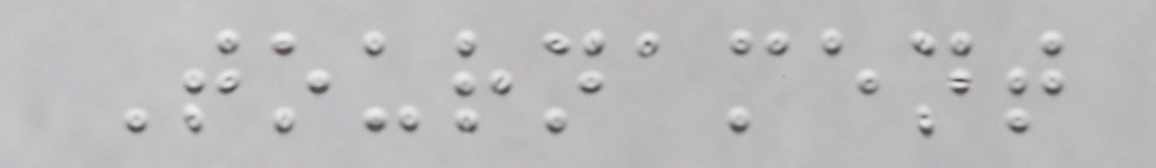Tournament
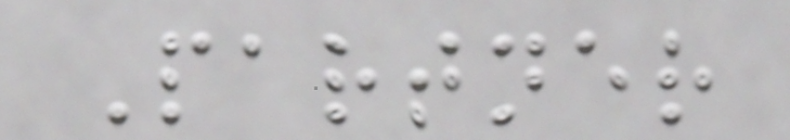Partner
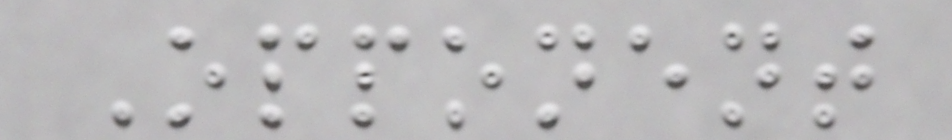Opponent
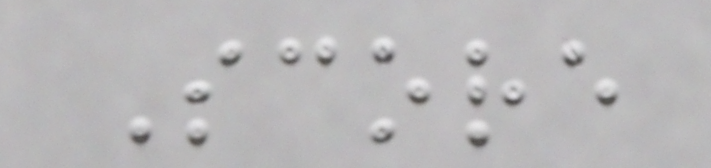Score
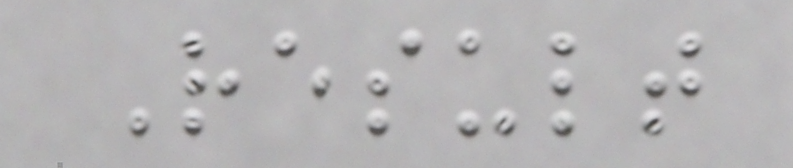Result
